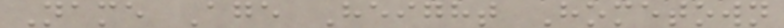Name Age Height Hometown
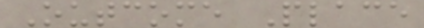Outcome Place
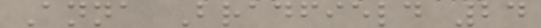Anna Bradfield 24
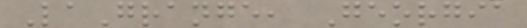LaGrange, Georgia
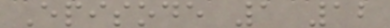Episode 1 12
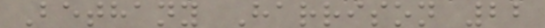Bethany Harrison 22
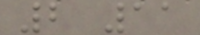2 11
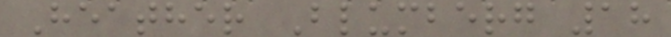Heather Blumberg 18
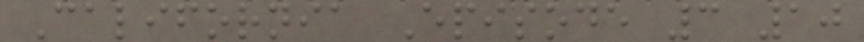California Episode 3 10
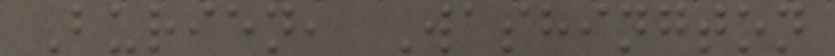Burien, Washington
